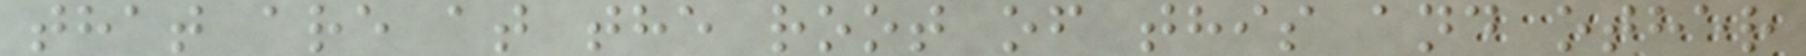that are at the root of this and other
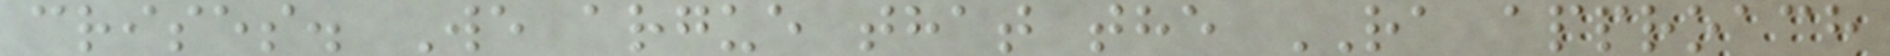crises. We argue that the RA approach
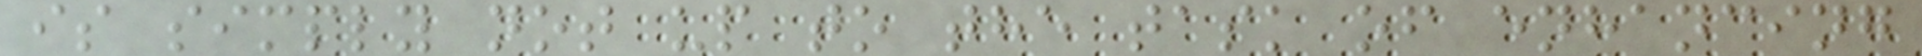is simply not up to the task of enhancing
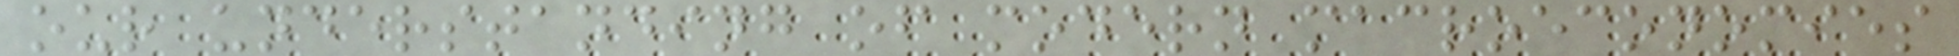our understanding of modern macroeconomies
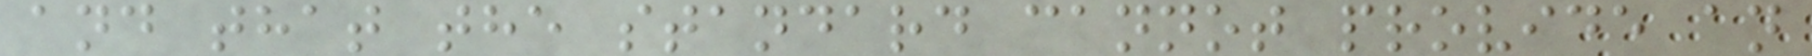and that the standard cannot provide an
